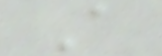A
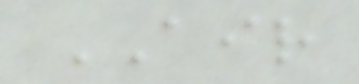AIR
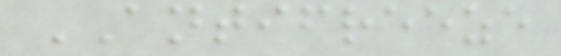ANTIFREEZE
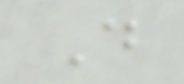D
